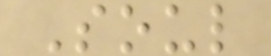Soul
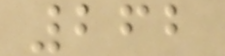262
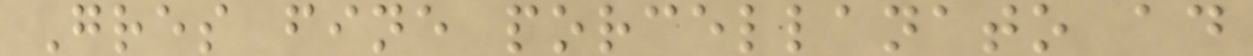Gres fine porcellanato ad
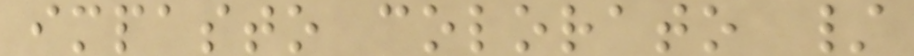impasto colorato /
